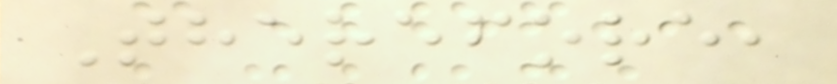Therefore,
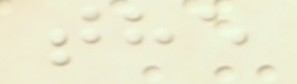the
